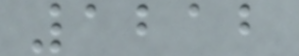1212
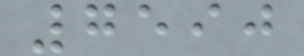7590
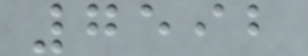7592
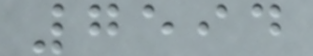7594
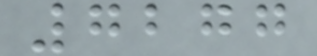7277
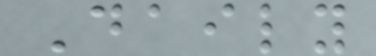Daily
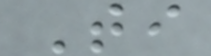Ti
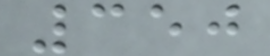350
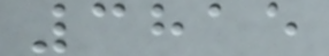3815
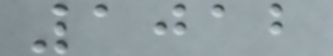1012
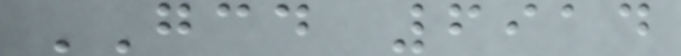GCD 6914
